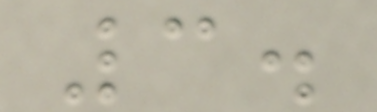3.
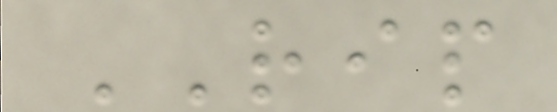RIP
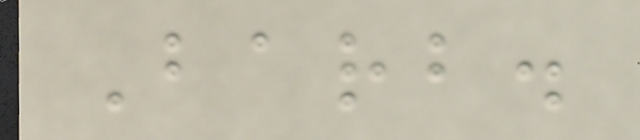Barb.
